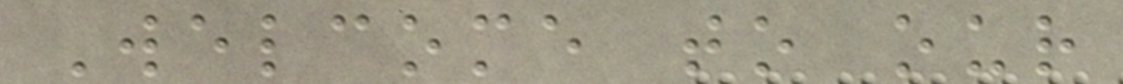Welcome to our
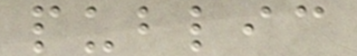public
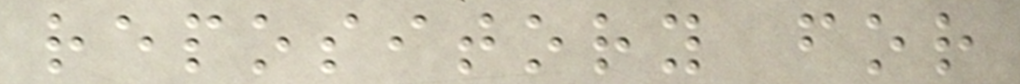repository for
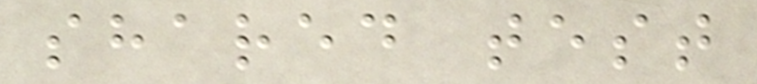shared test
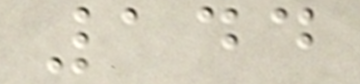144
